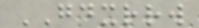GDXRRW
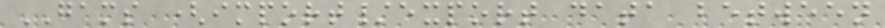GAMS (import/export data between
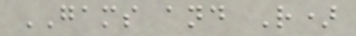GAMS and R)
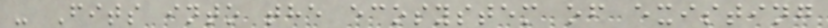- Fits into the ecosystem of existing
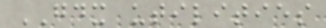GDX utilities
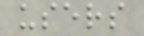users
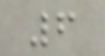6
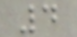4
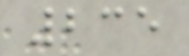235
